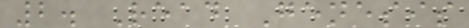2. Read Genesis
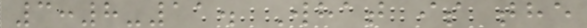3:8-11. What is the
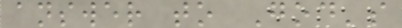answer to God's
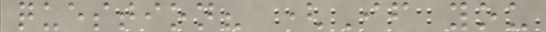question? (If you
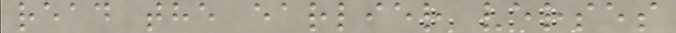read the earlier verses
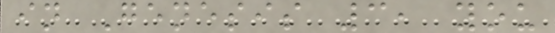in Genesis 3, you
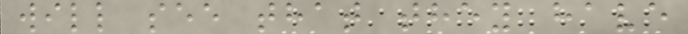will see that they have
